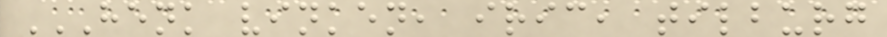HENK VINKEN, IRIC, TILBURG
